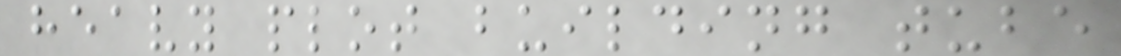heavy plot building tube
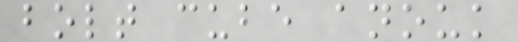bolt cube anouk
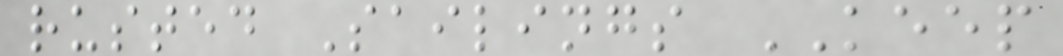rusted Sailings KEEP
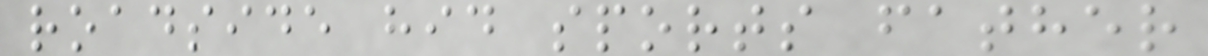roadside hid sports father
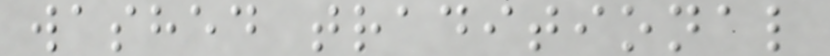washed traditional
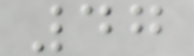47
